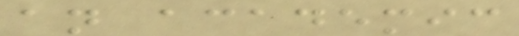an academic
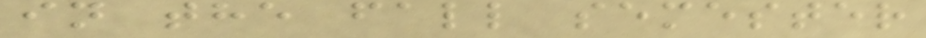in the fall semester
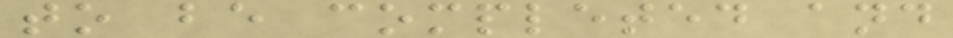to be completed and
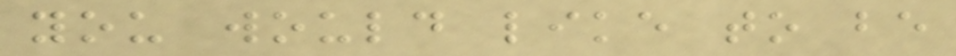you would like to be
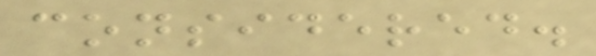considered.
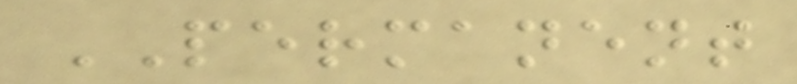PERMANENT
